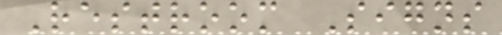Restroom Signs
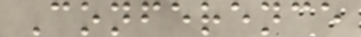Conference
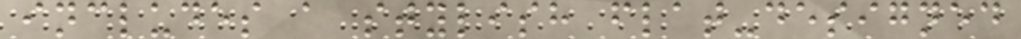includes a stylish flat-designed
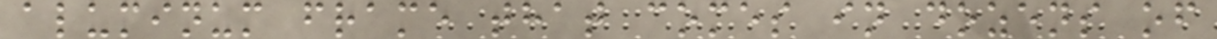aluminum frame that comes in dozens of
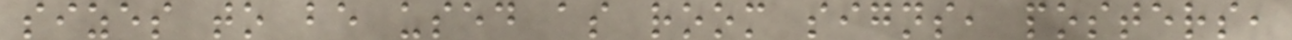sizes to be used as room signs, posters,
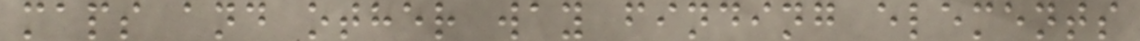maps and other way finding elements
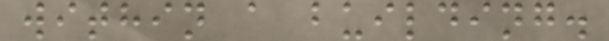within a building.
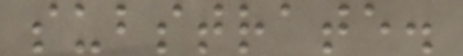substrate.
